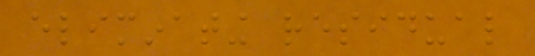eliminating residual
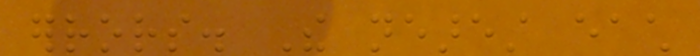errors. The nearest each
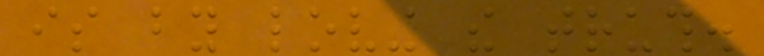is by loving the truth.
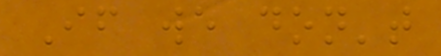If we don't
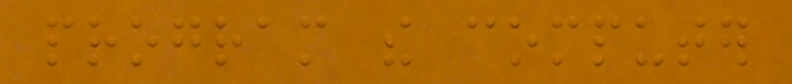program the computer
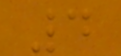4
